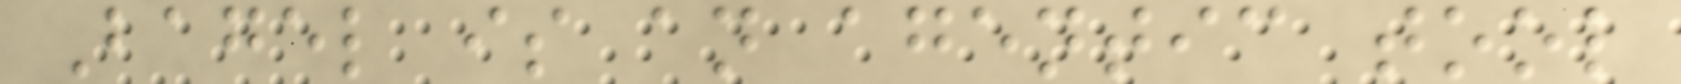Bagel is an agentic tool
